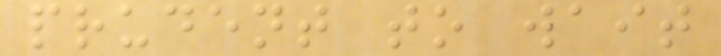prudent to wait
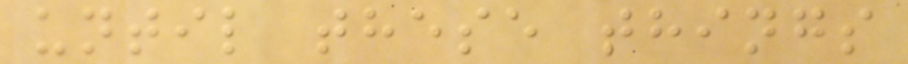until these things
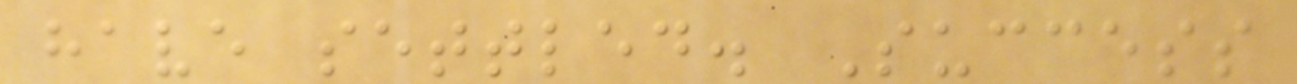have settled. Success
